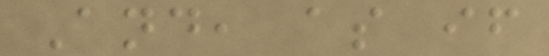And, as if
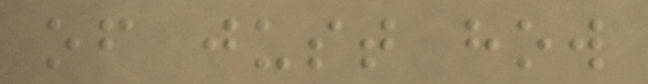of just how
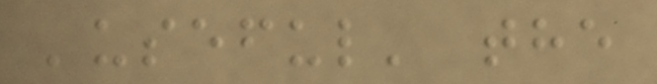'useful' the
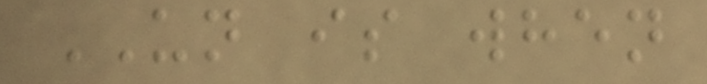UN is when
